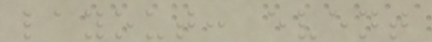layout: event
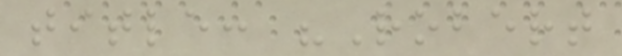title: "Robert
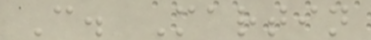C. Martin
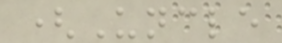(Uncle
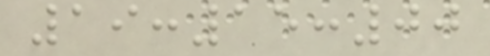19:15:00
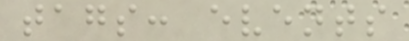tags: events
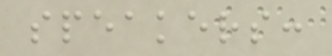speakers:
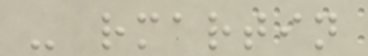- rmartin
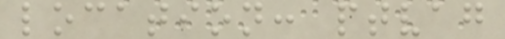location: ptvag
